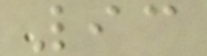93
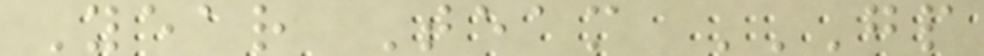Year Team GP
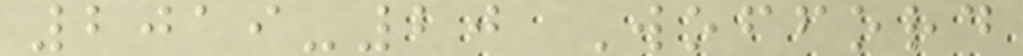2019-20 Wofford
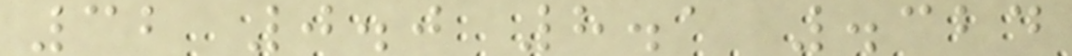32 0.0 8.1 .324
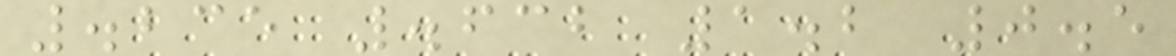.235 .632 1.2 0.5
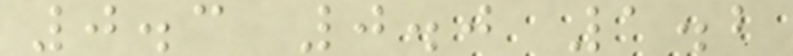0.3 0.0 1.2
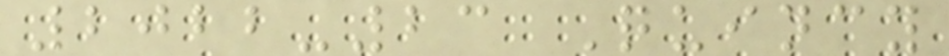2022-23 Quincy
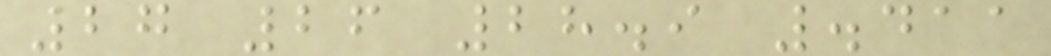27 26 28.9 .411
